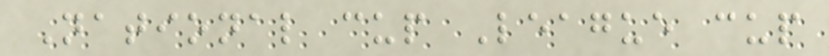National cup League cup
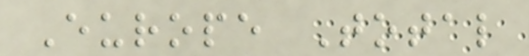Europe Total
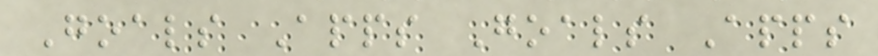Goals Apps Goals Apps
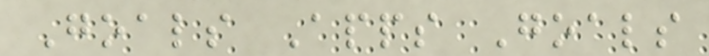Goals Apps Goals
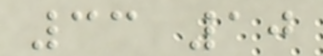33 10
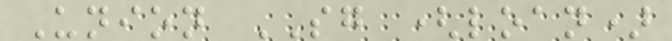Union SG (loan)
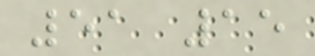51 15
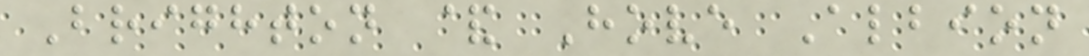Brighton & Hove Albion
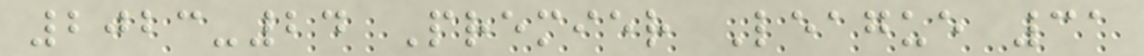2023-24 Premier League 31
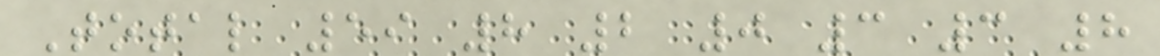Total 59 8 2 0 3 3 8
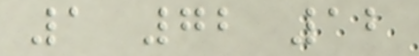1 72 12
